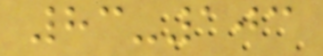83-103
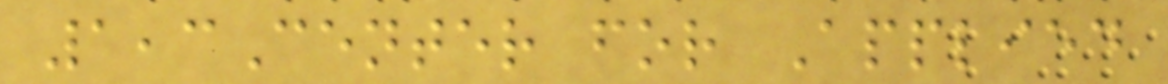1,3Center for Applied
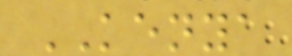KENYA
